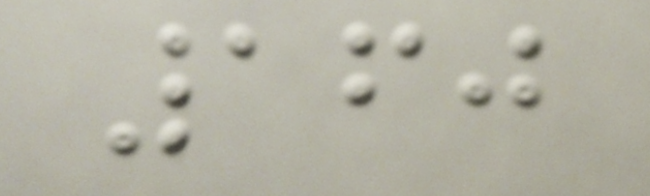160
